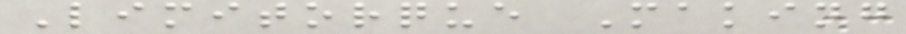Limitorque Making
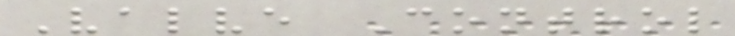Valve Control
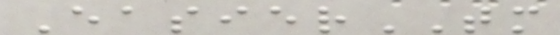EasierTM
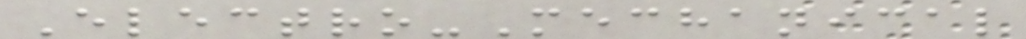Electro-Mechanical
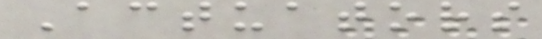Actuators
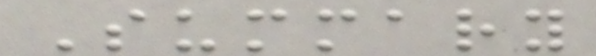Summary
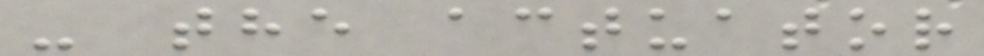- the actuator
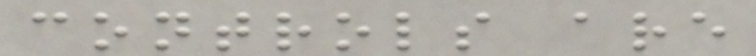controls are
